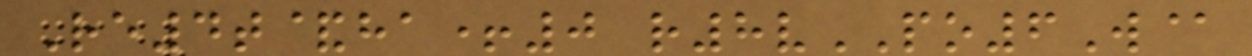Re4t&ha+0 r8vPO6W@
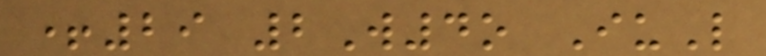+29 2W4o IuL
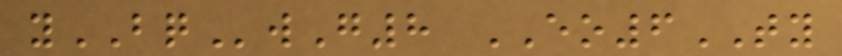yBQwG8 EO6TY
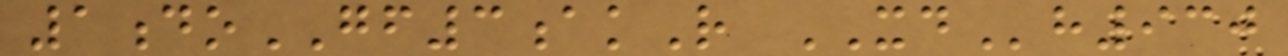1doGF3akR XDh930
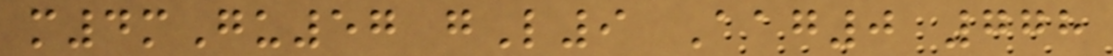m4mGu57 gL9 Aag0 778
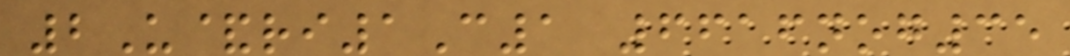2U&ri1C1 6616nog35
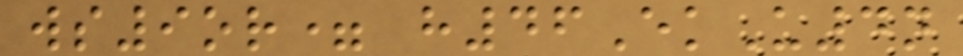ws9or= h46EkU4n
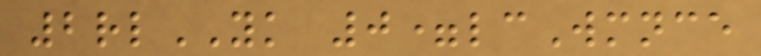2rlYK 0=lcWmnce
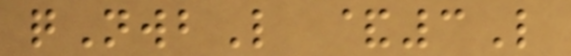qNwbL &3L
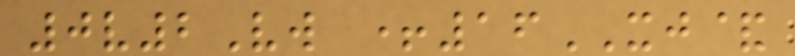0v2Vw +16XJ&
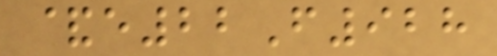&e22F928
